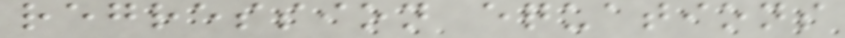regression equations
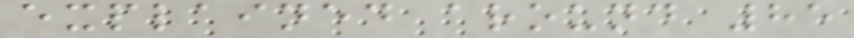explained around 85
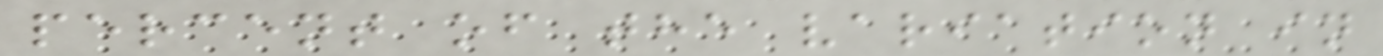percent of the variation in
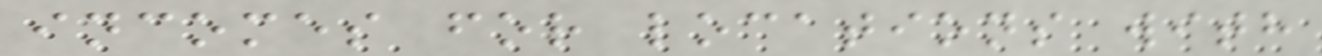incomes for locations with
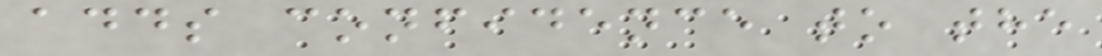adds confidence to the
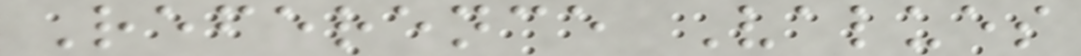Reference Values
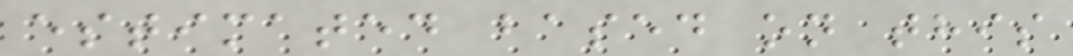estimated based on this
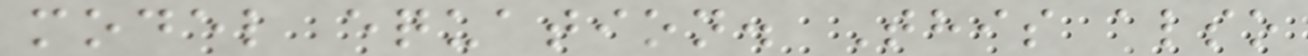model equation. This also
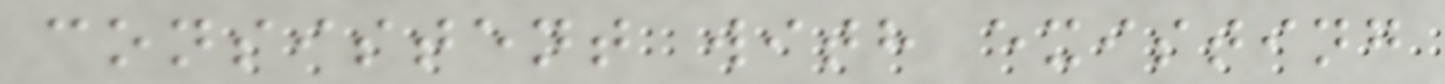consistent with existing
